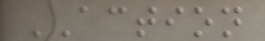ACTION
